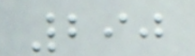290
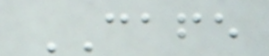CAFE
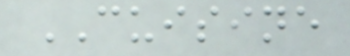CUISINE
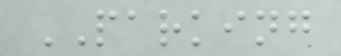PARKING
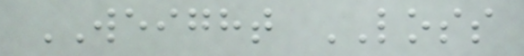WEIGHT LOSS
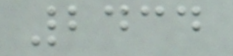2434
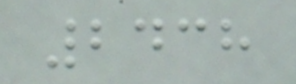2438
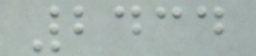2434
